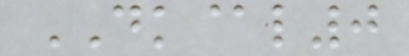DK@l0
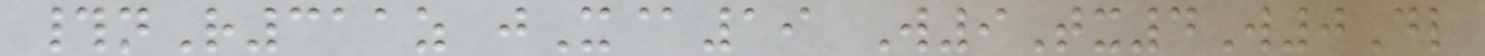#nR311z jX@19 W9Tx4W0Dl
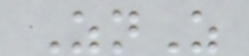ZnZ
